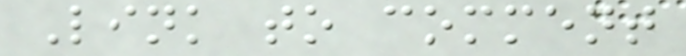Link to comment
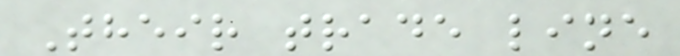Their trade line
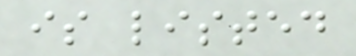is listed
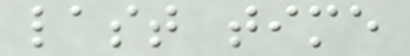last time
